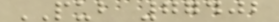PUB 77402
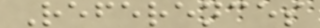References
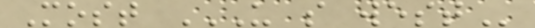Most U S WEST
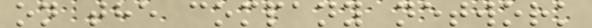on the company network
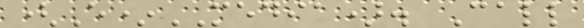(E*MEDIA). Call
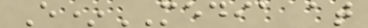E*MEDIA at
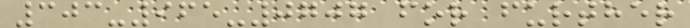303-965-0707 for further
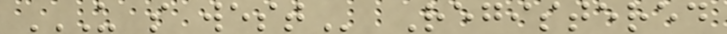U S WEST Registered
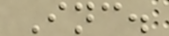Inc.
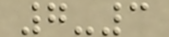7-3
